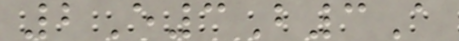2E3B3A
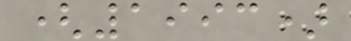(1993)
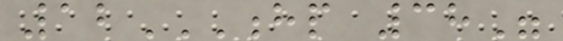12HP 38"
